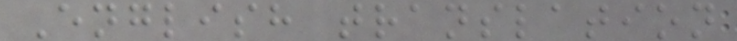English translation
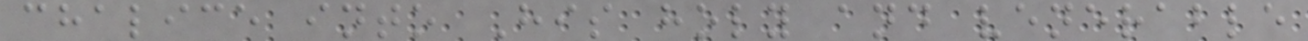chalice into His holy and venerable
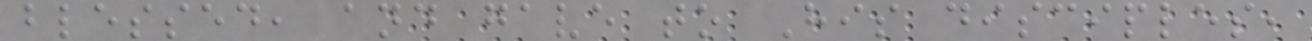blessed, and gave to His disciples,
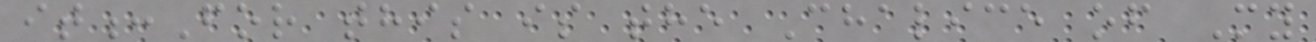it:For this is the Chalice of My
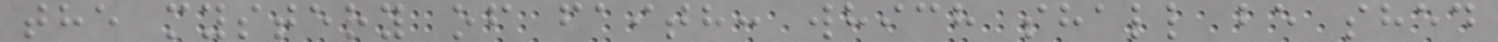the mystery of faith: which shall be shed
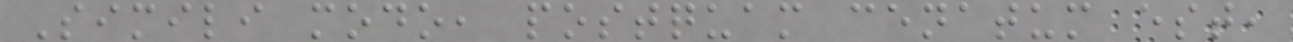Simili modo, postquam cenatum est,
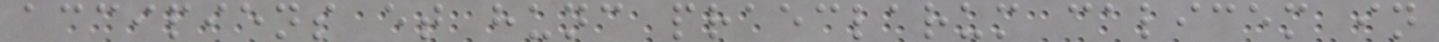accipiens et hunc praeclarum calicem in
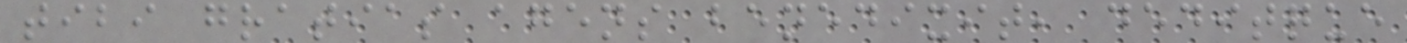tibi gratias agens benedixit, deditque
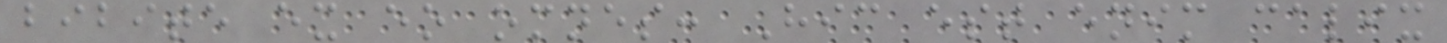bibite ex eo omnes: Hic est enim calix
